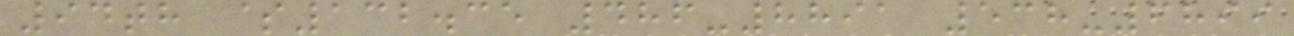94th $132.35 486-8891 538-6899
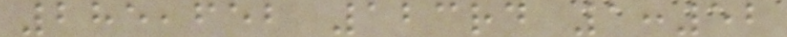285,652 123rd 1:52
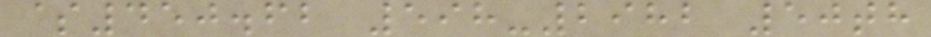$450.62 598-2982 50th
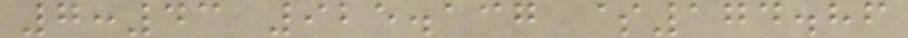7:43 925.137 $174.86
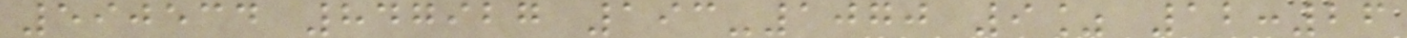590534 847927 193-1070 9% 12:26
